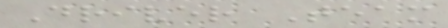Driver Team
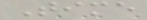Time
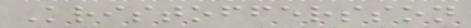Kristoffersson
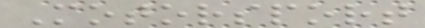Motorsport
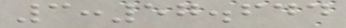3:57.644
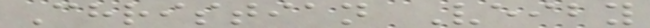Christian Veiby
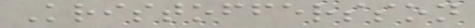Kristoffersson
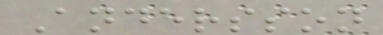Andersson
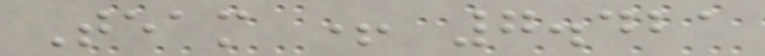Team + 7.421
